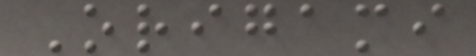Origami
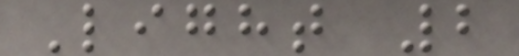Light 2
